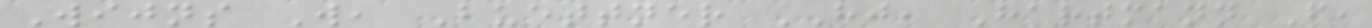Wijns W, Buettner HJ, Hartmann F,
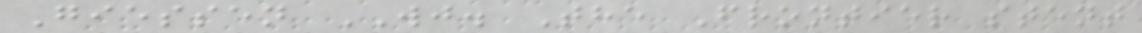Giessen WJ. The Frontier stent
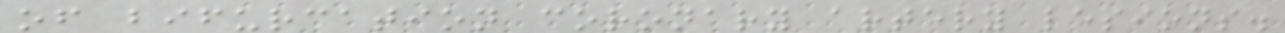of bifurcation coronary artery lesions.
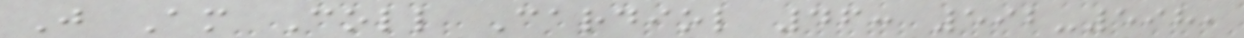J Am Coll Cardiol 46: 592-598,
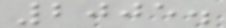2005.
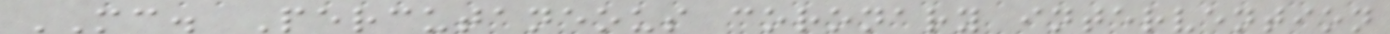MC. Percutaneous coronary intervention
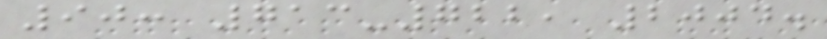90: 713-722, 2004.
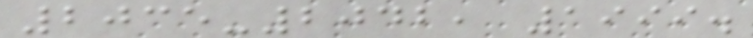2035-2042, 1999.
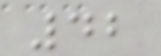42
